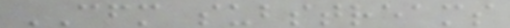CFM substreams
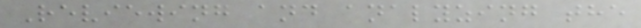Reviewing and analyzing the
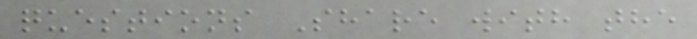questions Share with the
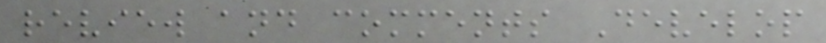review and comments Develop
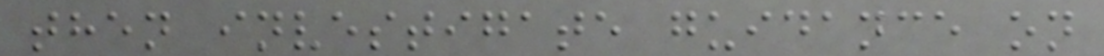then investigate guidance on
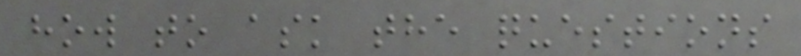how to ask the questions
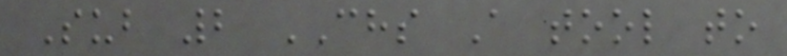Sub 2 CHS A tool to
